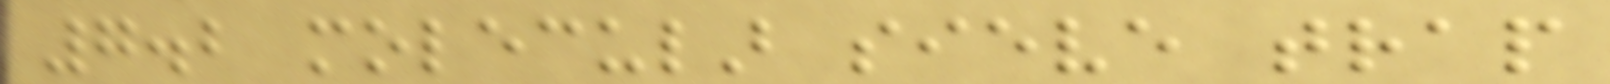7.2 molecular sieve trap
